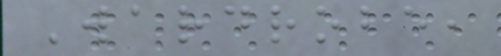Wardrobe,
